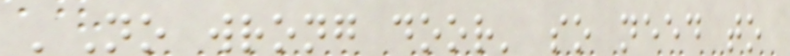'No wrong door' so need to
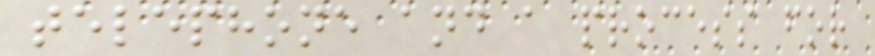telephone and a process for
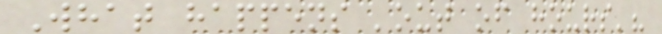What happens 'out of hours'?
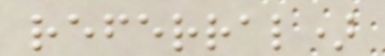referral)
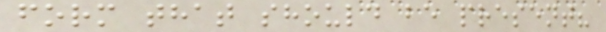form that should be present?
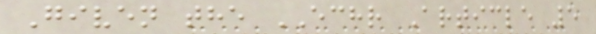Given the ECHR Article 5
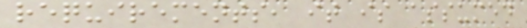requirements, it is assumed
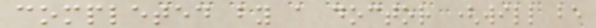completed by a doctor (will be
